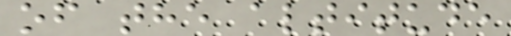of the altitude
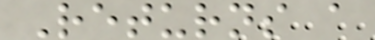Returns a
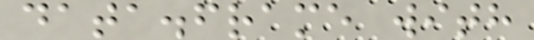data.frame with
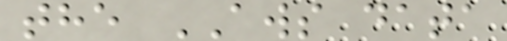the AWS data
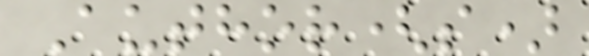Author(s)
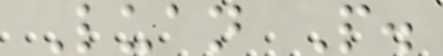Luan P.
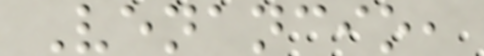Venancio,
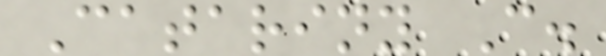Catariny C.
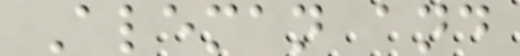Aleman and
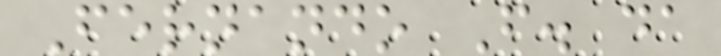Fernando F. da
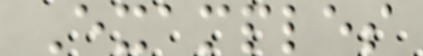Examples
